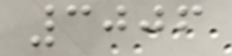3006
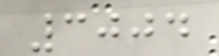3004
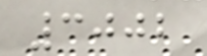3002
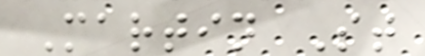Martin St
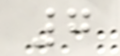7
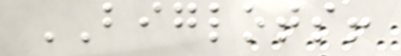BIGLOTS!
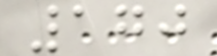170
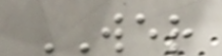WER
